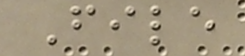File
